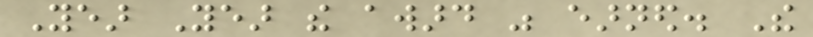Year Year the award was earned. The
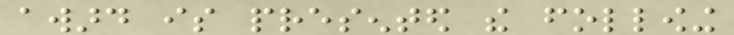award is presented the following
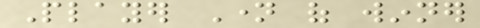Player Name of winner
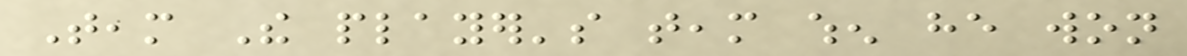Team The player's team when he won
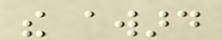the award
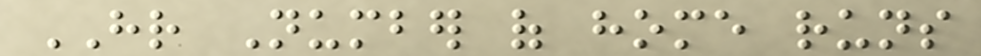HR Number of home runs
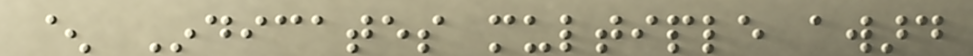^ Indicates multiple award
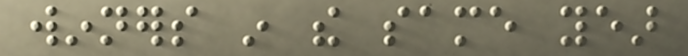winners in the same year
